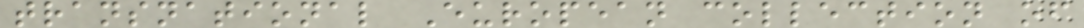transnational European collection of
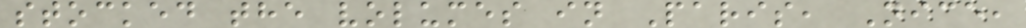stocked the volumes in Paris, Nice,
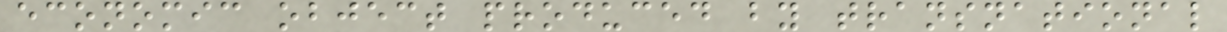economic object produced by transnational
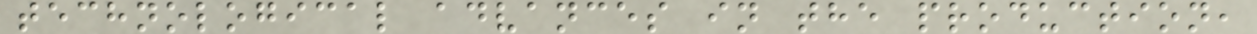technological advances in the production,
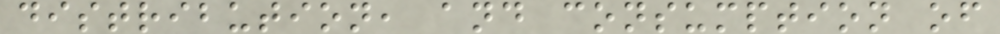distribution, and consumption of
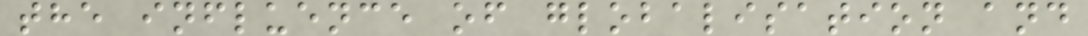the influence of globalisation and
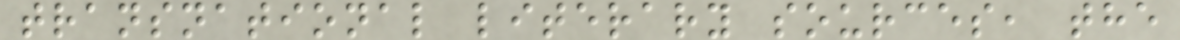transnational literary sources, the
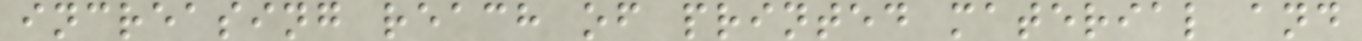increasing reach of printed material and
